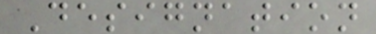Designation
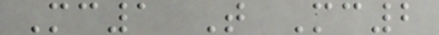Mc1 T Mc2
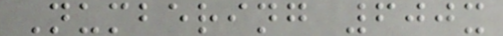Numbering 600x
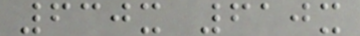630x 610x
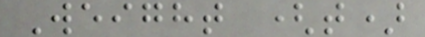Weight (t)
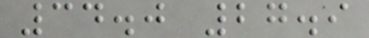34.0 27.9
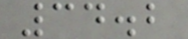34.2
